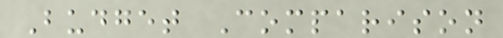Budget Comparison
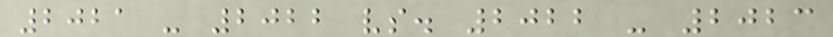2021 - 2022 vs. 2022 - 2023
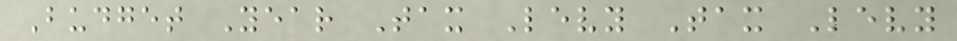Budget Year Tax Levy Tax Levy
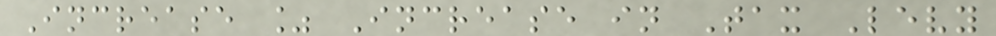Increase % Increase in Tax Levy
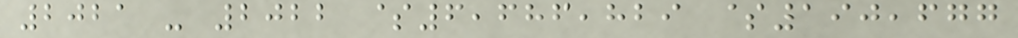2021 - 2022 $6,686,829 $190,677
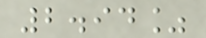2.94%
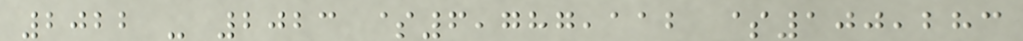2022 - 2023 $6,787,112 $100,283
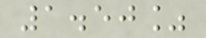1.50%
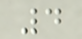4
